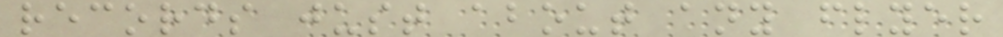records just about any flyer
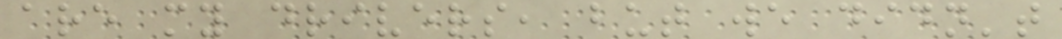are my drivers, but we didn't
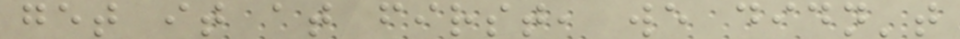get it at first, we didn't
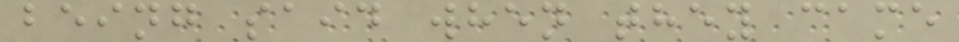being said when they came
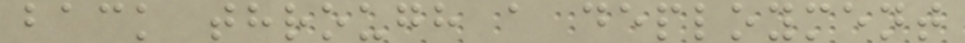back through a deployment
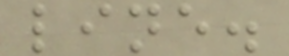line.
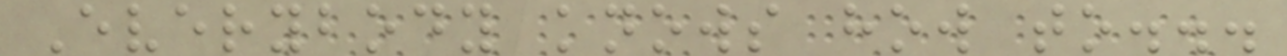Everybody knows how to...
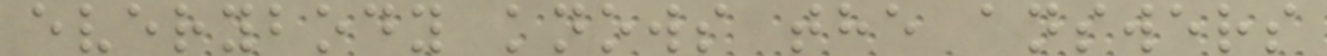everybody knows the answers
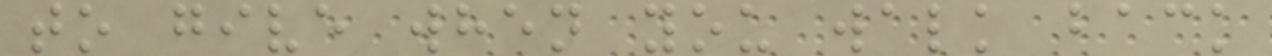to give when you walk back
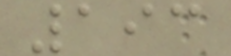193
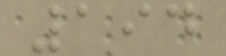194
